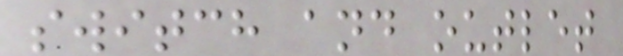switch and outlet
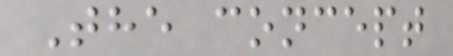The concept
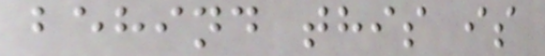behind this is
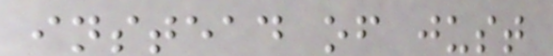instead of just
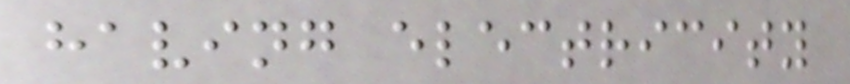having electricity
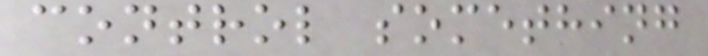control something
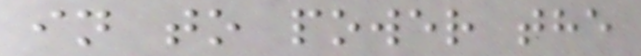in to power the
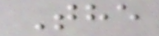The
